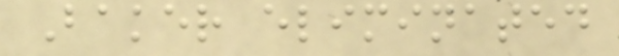Baker eliminated
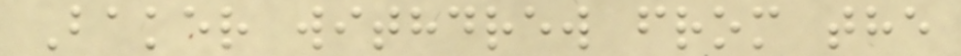Baker withdrew from the
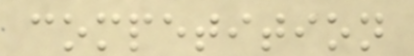competition
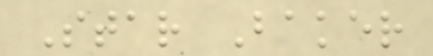Star Baker
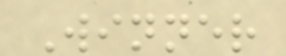Winner
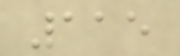115
